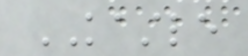KASTLE
